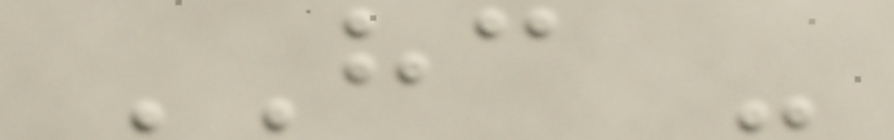HC -
